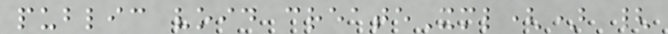public void createXml() {
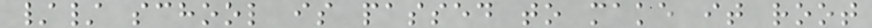// school is passed to make it root
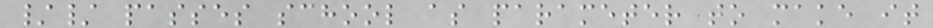// passes school as parameter to make it
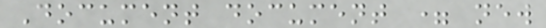Document document = new
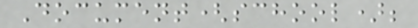Document(school);
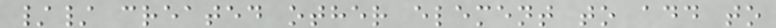// created other element to add to
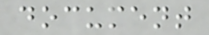document
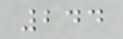244
